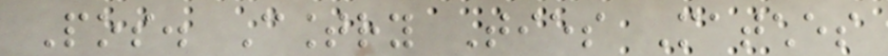Pos. Country Ties Matches
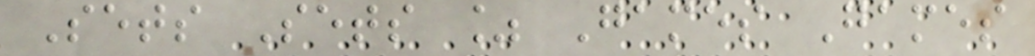Sets Sets % Games Games
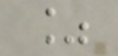%
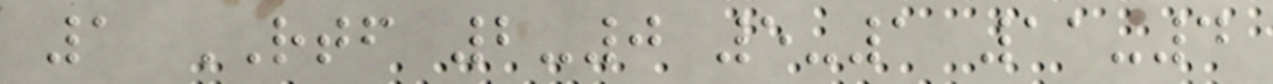1 RTF 2-0 5-1 11-4
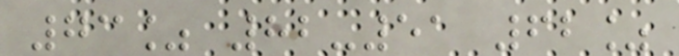73% 82-51 62%
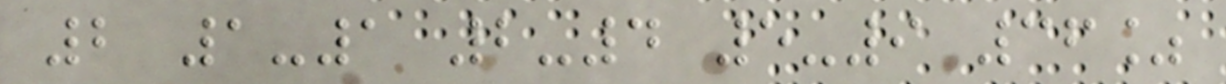2 1-1 2-4 5-9 36%
